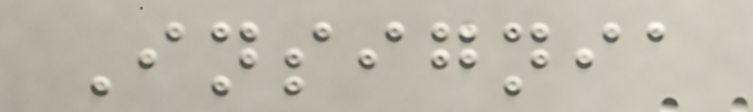Insignia
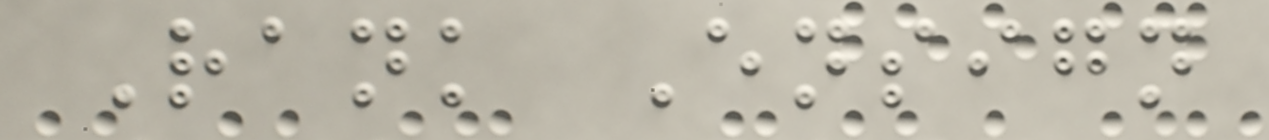Rank Ensign
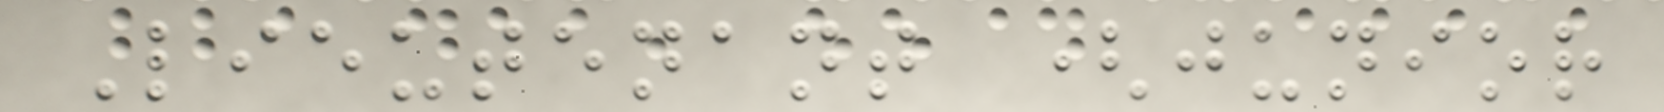Lieutenant (junior
